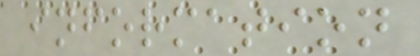information
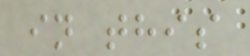in this
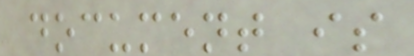document is
